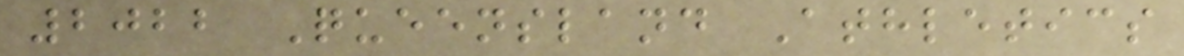2022 Queensland Athletics
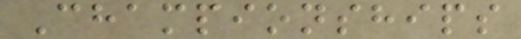Championships
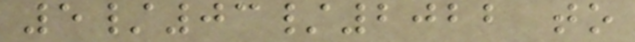5/03/2022 to
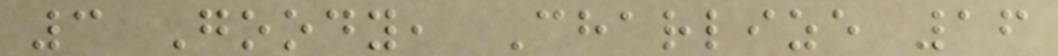3 Goody, Charlize 16
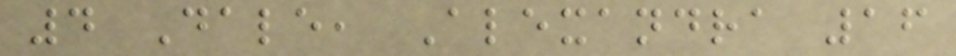4 Dale, Alexandra 16
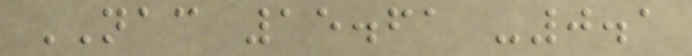NAC 15.61 -0.1
